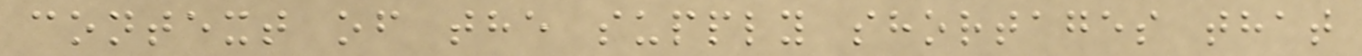context of the supply shortages that
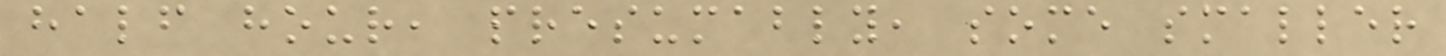half hour, presumably, some smaller
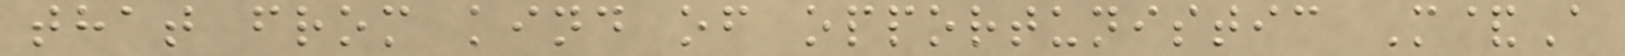that from kind of opportunistic M&A
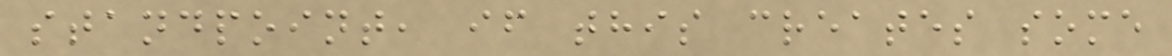standpoint, if this creates some
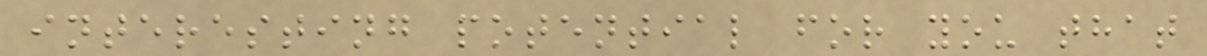interesting potential for you that
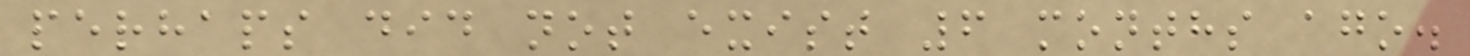perhaps did not exist 6 months ago.
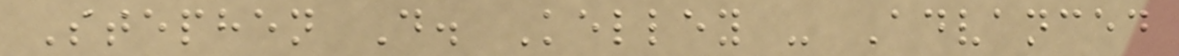Stephen D. Kelley - Advanced
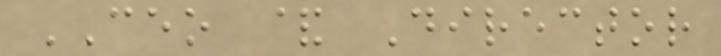CEO & Director
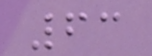63
